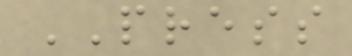PRESS
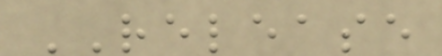RELEASE
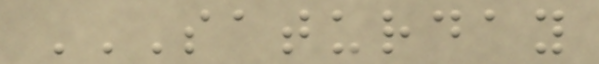SATURDAY
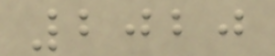2020
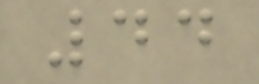44
